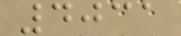4031
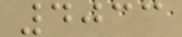4033
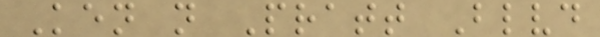Ken n Pratt Blvd
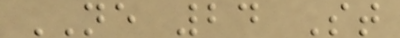NE 24 St
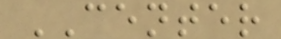CENTER
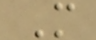M
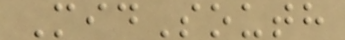MidSouth
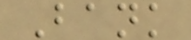Bank
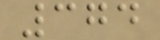374
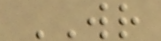WR
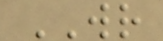WR
